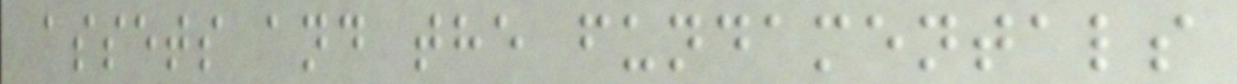assets and the fundamentals
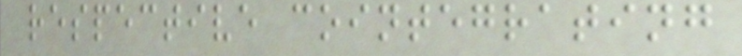respective cointegrating
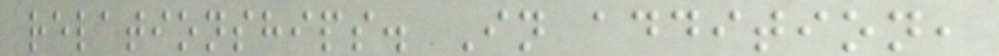relationships. In addition,
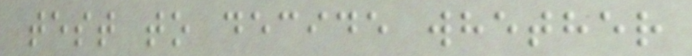test to decide whether
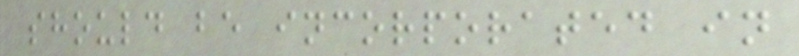should be incorporated in
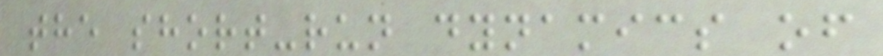the short-run dynamics of
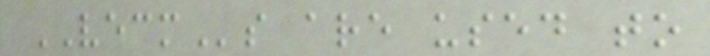VECMs are used to
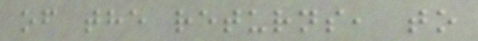of the returns, to
